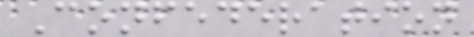Confederation
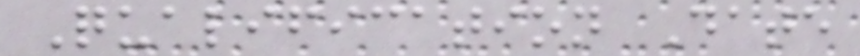Qualification Date
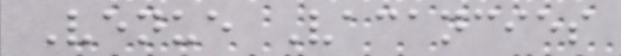Venue Vacancies
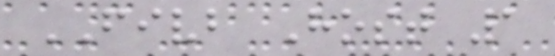FIVB Host 1
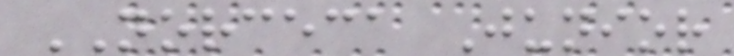NORCECA Junior
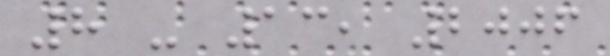8 - 13, 2006
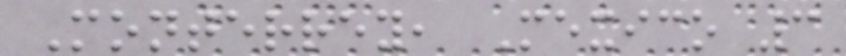Monterrey, Mexico 3
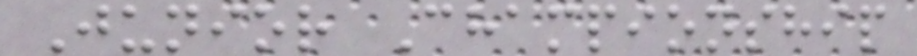Junior Championship
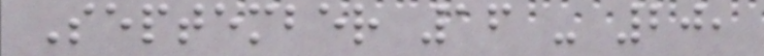September 16 - 20,
